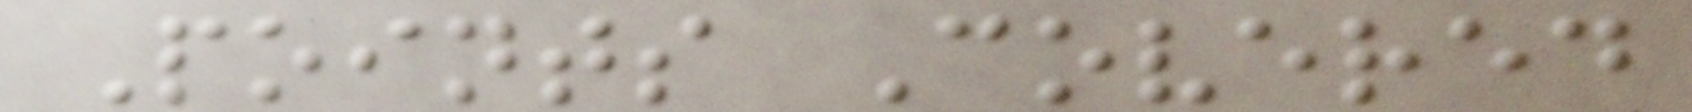Points Covered
